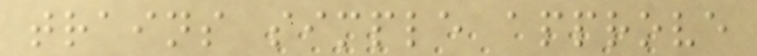trains simple approve
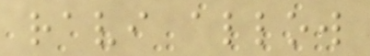ravi allow
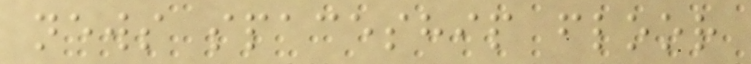news spaceship floor
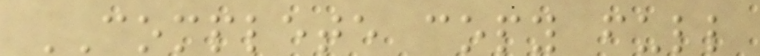COMPLETE copy full
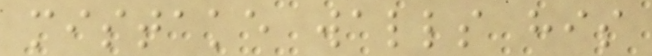mistake walls his
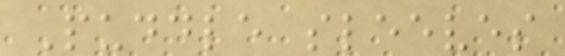Puddle sleeves
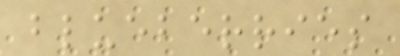blueberries
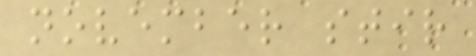november stir
